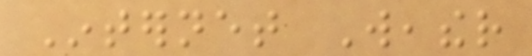Internet Weather
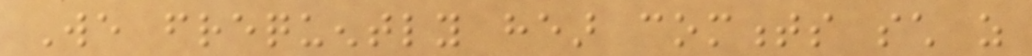We frequently hear comments such as
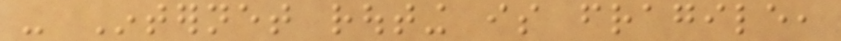- Internet routing is fragile,
